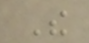The
